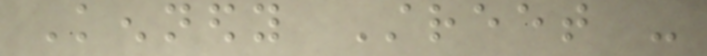Kennedy Street -
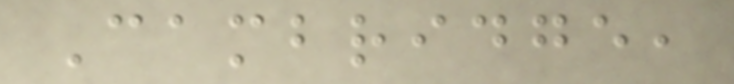Cambridge,
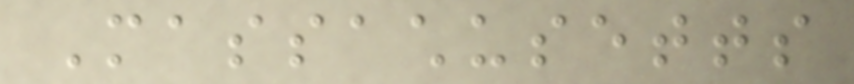Massachusetts
